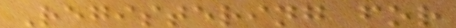Registering for
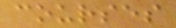courses
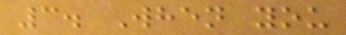3. When you
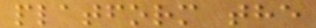platform the
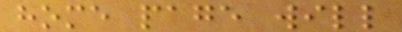home page will
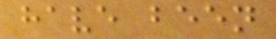have been
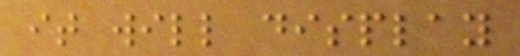it will display
